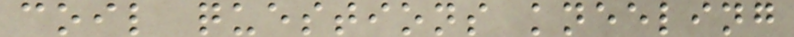coil questions kneeling
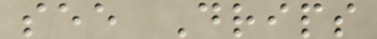see Drips
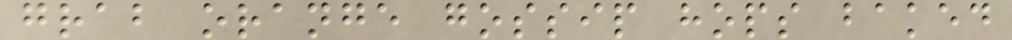grab orange gossip hops baked
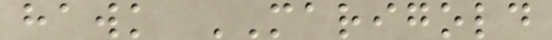hawk MARIGOLD
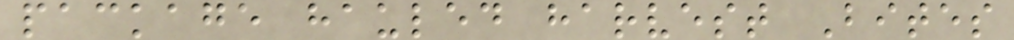package hauled harvest Bites
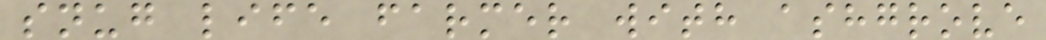snug life farmer with ashgrove
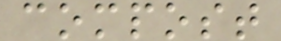compost
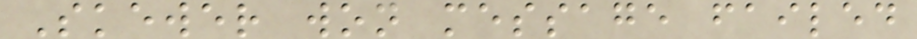Skewer won message failed
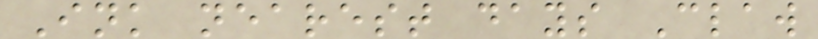Ink nearest days Claw
